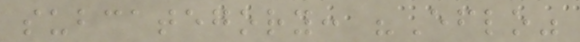subcategory: "Eflo"
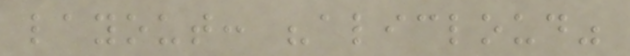layout: "alicloud"
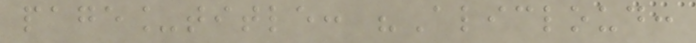page_title: "Alicloud:
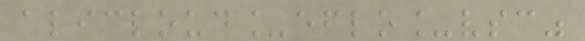alicloud_eflo_vsc"
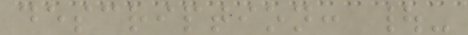description: |-
